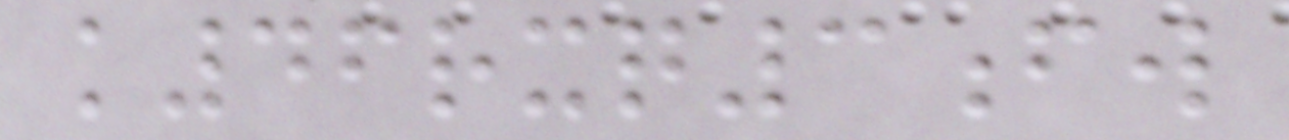k46rxq3fw
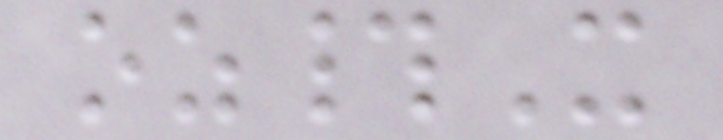oz#X
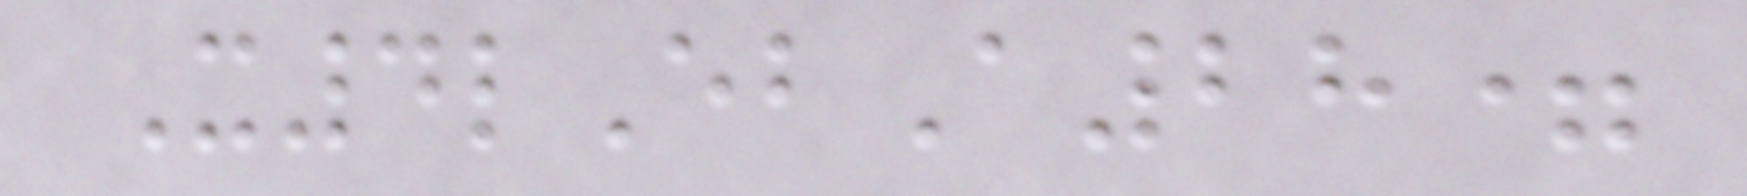X4lEbA28=
